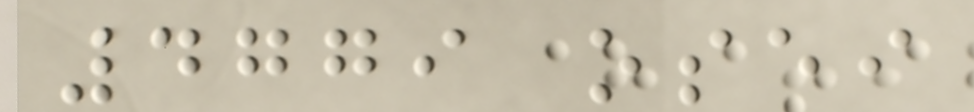4779 osei
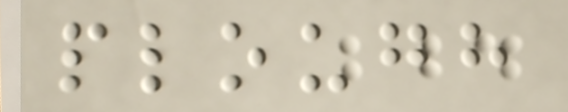plough
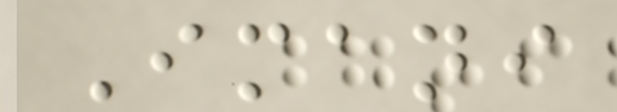Imani
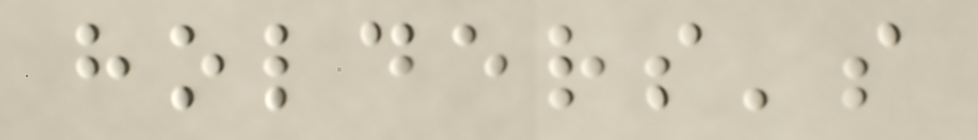holders's
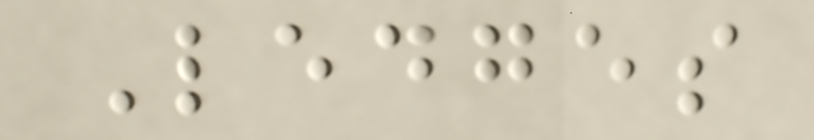Ledges
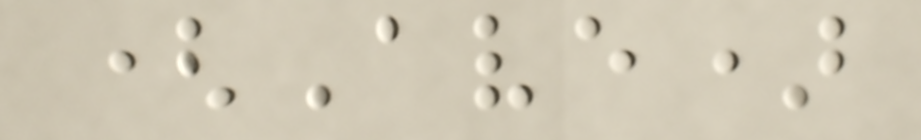(Ave)
